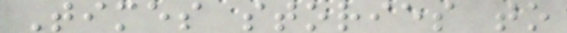Times stories to
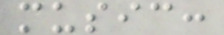music:
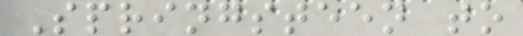Springsteen to
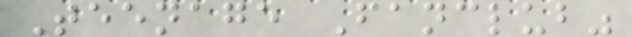Teenage Fanclub"
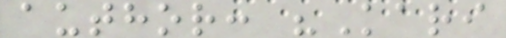author: "Kari
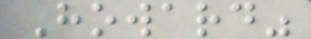Howard"
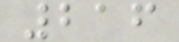216
